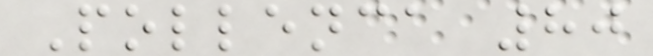Pollenca 80
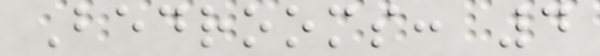Bedrooms: 4
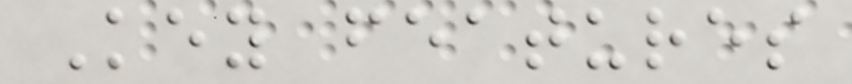Key features
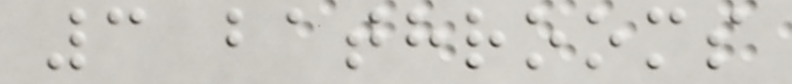3 bathrooms
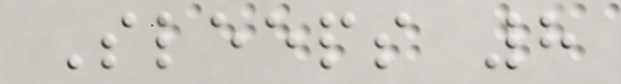Sleeps 8
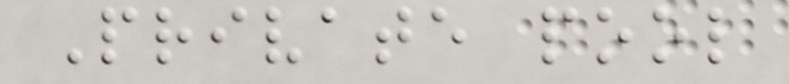Private pool
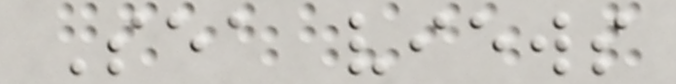Sea views
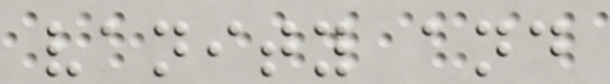vanity and
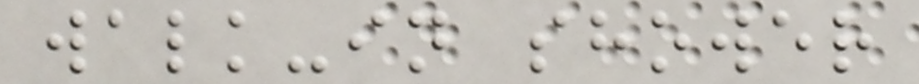walk-in shower
